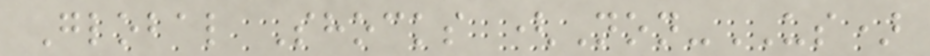Global Shocks (Non-US)
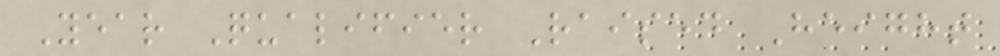Year Qualifier Raised Height
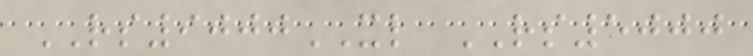RS9000XL RS5000
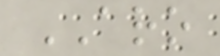ARO
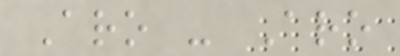Aro - Aro
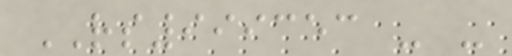RS999353 - -
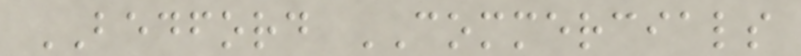BEDFORD COMMERCIALS
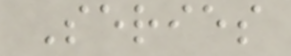Series
